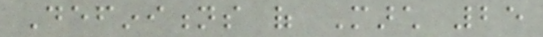Definitions of March 25
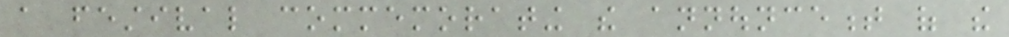a festival commemorating the announcement of the
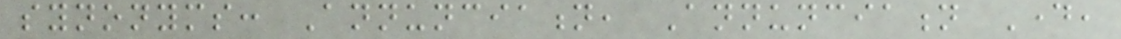synonyms: Annunciation, Annunciation Day,
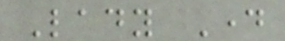Lady Day
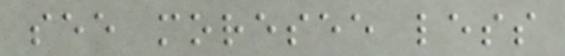see moresee less
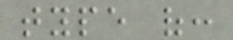type of:
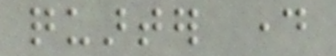quarter day
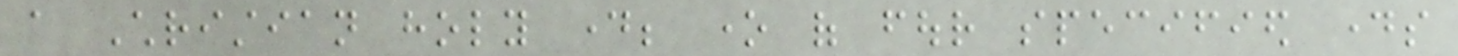a Christian holy day; one of four specified days
